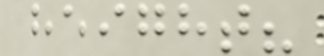height?
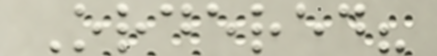Ordered?
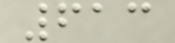613
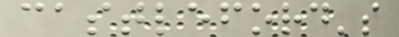castleford's
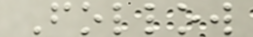Follow
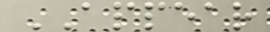APPEAR
